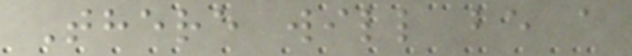There will be a
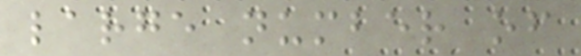large number of
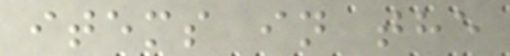items in the
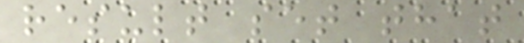result set that
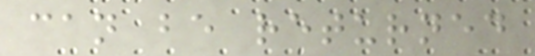can be returned
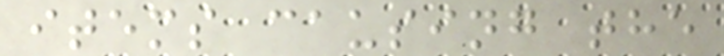items causing the
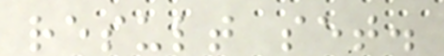result set.
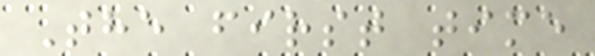The first time
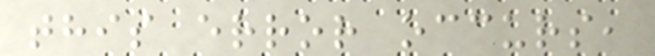this error occurs,
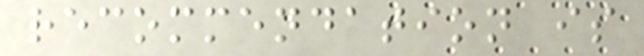recommendation is
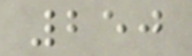250
